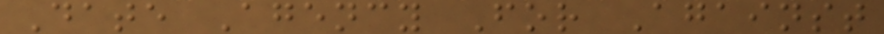Date Agency For Against
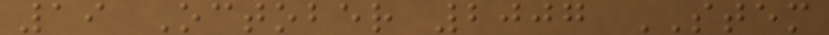19 October 2007 STEM
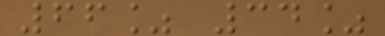66% 34%
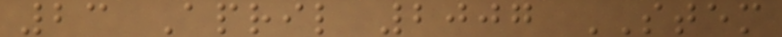23 April 2007 STEM
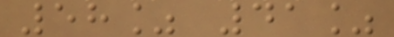58% 41%
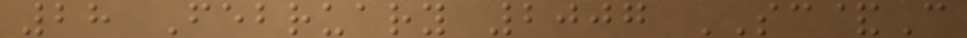28 February 2007 SC&C
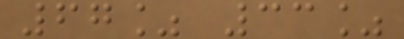67% 33%
